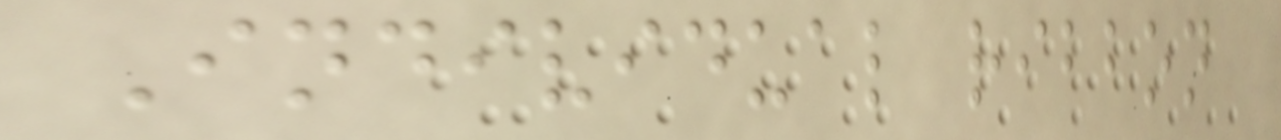Individual ribbon
